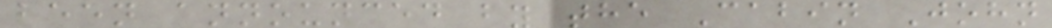been announced by the Cabin John
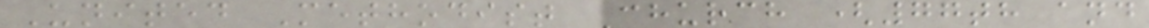United Methodist Church (77th and
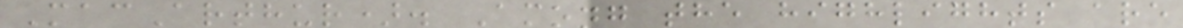MacArthur). Among the highlights are
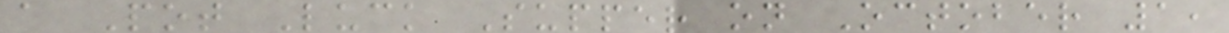a Pot Luck Supper on October 1,
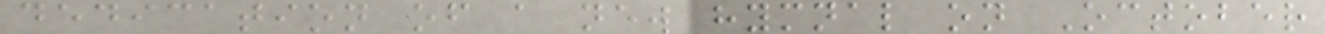dedication of a new hymnal on October
